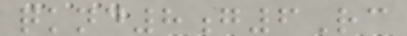qknd8g6Rc
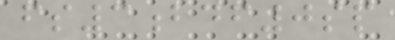fs3bdf0sp
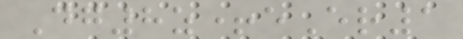Dg8z+eEr1
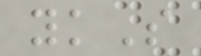ykS
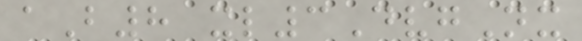aB8 xl3DvgNx
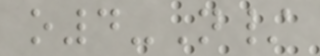o4-N/
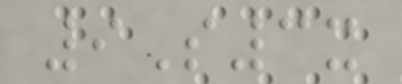9S3x
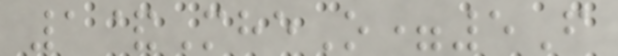1&MheO=5F
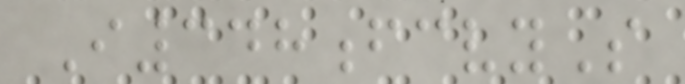I348fcvyS
